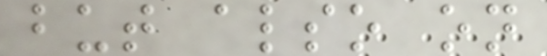but also on
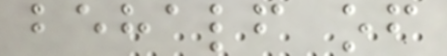behalf of
